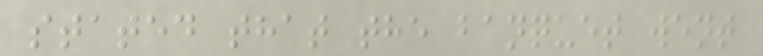stated that the banquet went
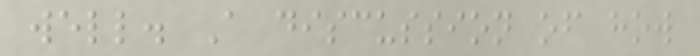well. A discussion of how
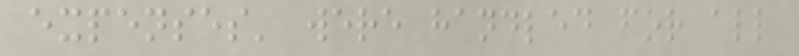expenses' were handled for all
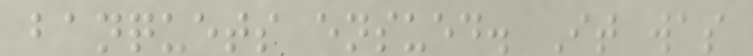banquets ensued. It was
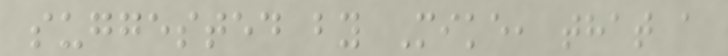suggested by Mike, that a
